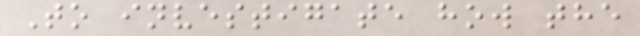To investigate how the
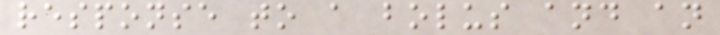response to a bolus and an
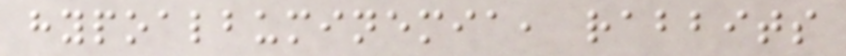hypoalbuminemia, rabbits
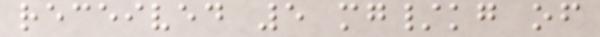received 5 mg/kg of
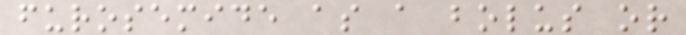furosemide as a bolus or
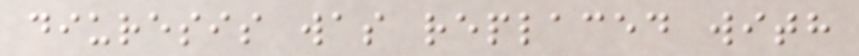diuresis was replaced with
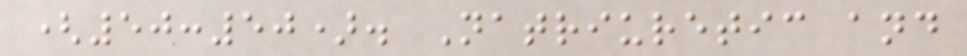(50:50). Natriuretic and
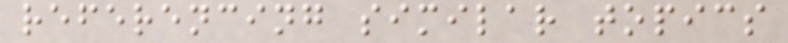referencing similar topics
